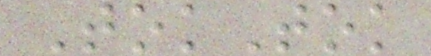TokTok
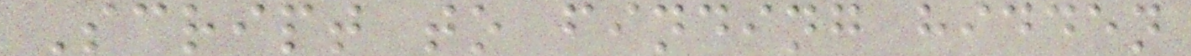Script to finding hidden
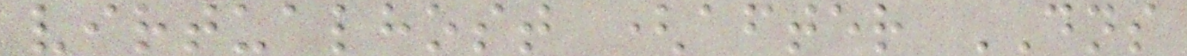virtualhost (after DNS
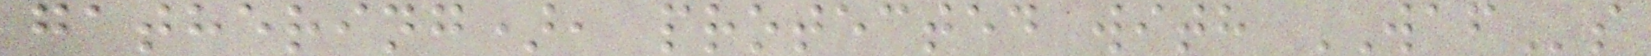gathering), protected with WAFs
